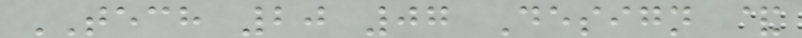TECH 20 07 Design &
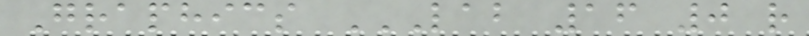Graphics LAB 16 0 R
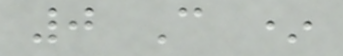0 C *
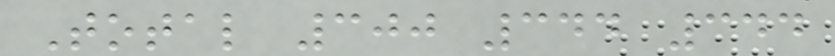Total 300 344 344
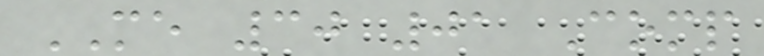ME 30 01 Comp
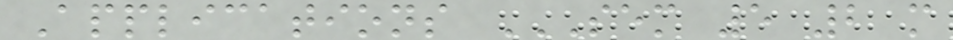Applications SEM 5 2 M
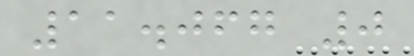11.067 0
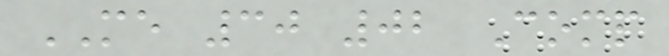ME 30 02 Comp
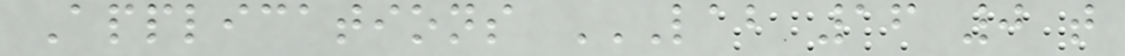Applications LAB 16 0 T
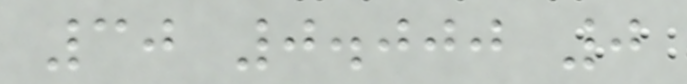30 0.000 0
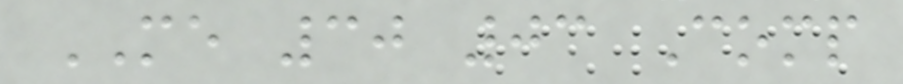ME 30 03 Comp
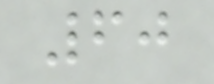60
